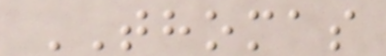THOMAS
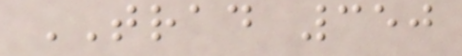TRAD 350
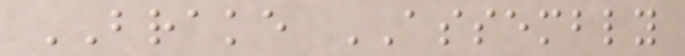BRAKE ASSEMBLY
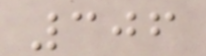306
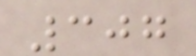307
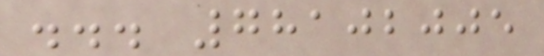... 78102005
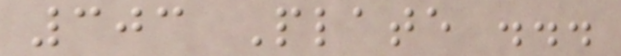303 Plate ...
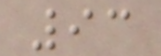93
